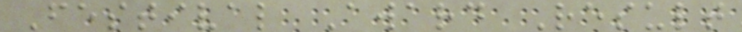Festival Award Result
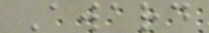Award
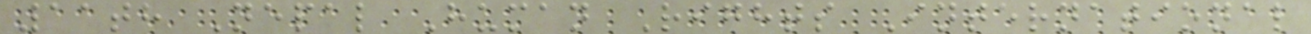11th Nepal Human Rights International
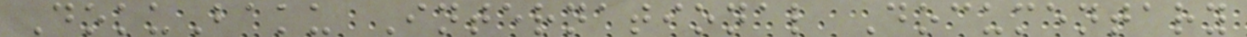DokuBaku International Documentary
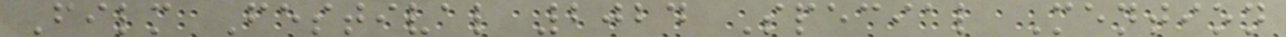Film Festival 2024 Special Mention
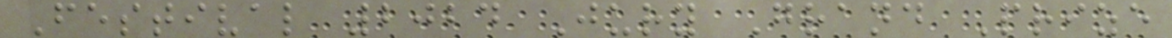Festival 2024 Jury Grand Prize
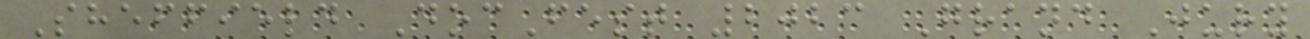Sheffield DocFest 2023 Grand Jury
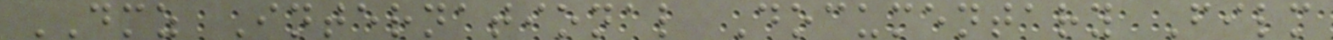DMZ International Documentary Film
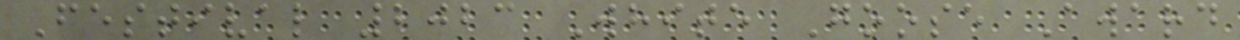Festival 2023 White Goose Award
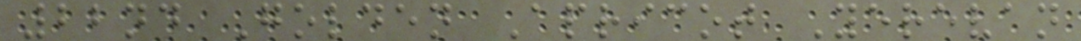22nd Golden Apricot Yerevan
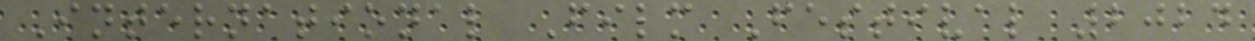International Film Festival 2024
